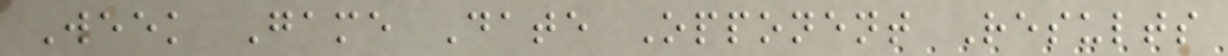Week Game Date Opponent Results
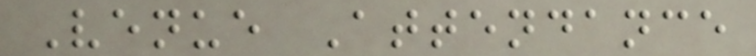Venue Attendance
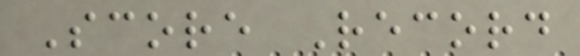Score Record
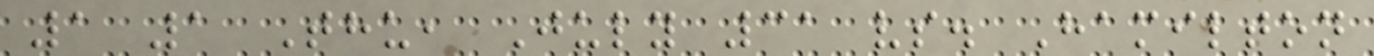1 1 Thu, July 31 vs. Hamilton
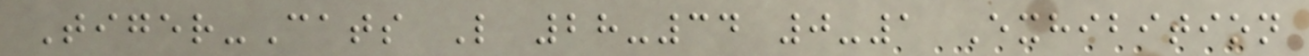Tiger-Cats L 28-34 0-1 Exhibition
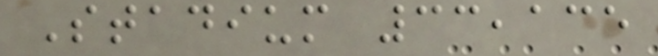Stadium 33,135
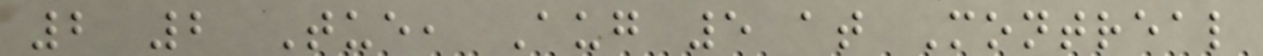2 2 Tue, Aug 5 at Montreal
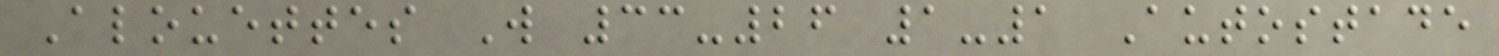Alouettes W 33-26 1-1 Autostade
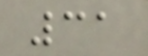31
